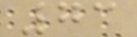73
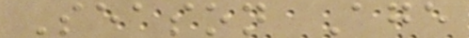Season Age
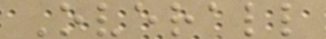Overall
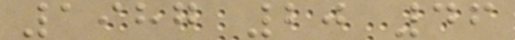1987 20 46
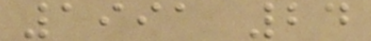1991 24
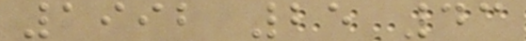1992 25 43
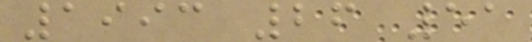1993 26 51
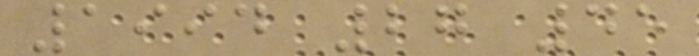1994 27 45
